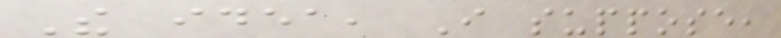The idea, I suppose,
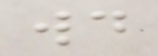would
